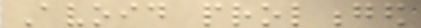Avoid prolonged
